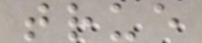true
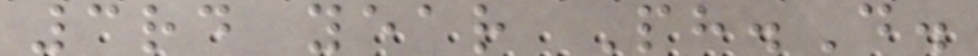3rd year Ph.D.
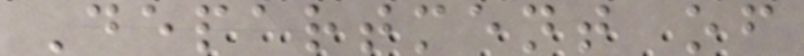Department of
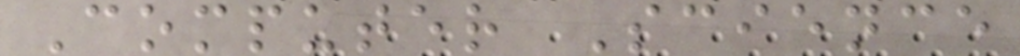Computer Science
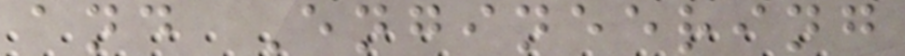and Engineering
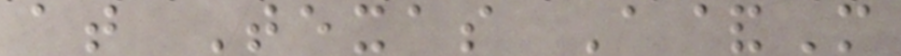at Texas A&M
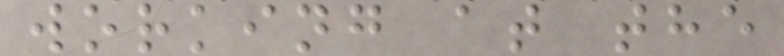working at the
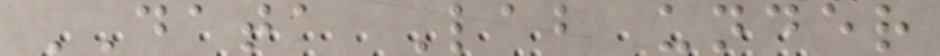DATA Lab under
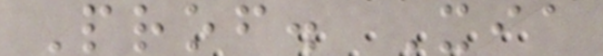Prof. Xia
